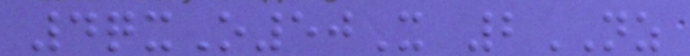4qxO50X 2NZ
